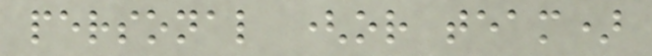personal (or team)
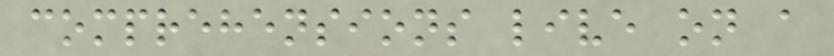comprehensions live on a
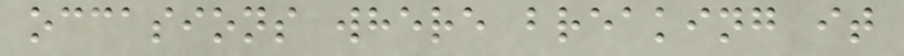occasions where breaking it
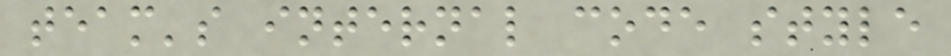team's internal code style
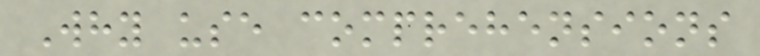Why use comprehensions
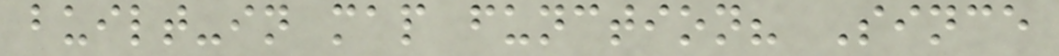built-in map function? Since
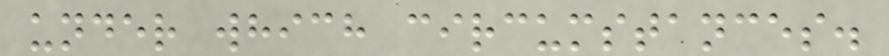under which circumstances.
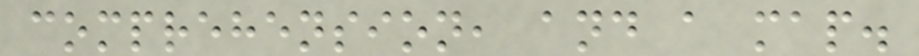comprehension, and a map.
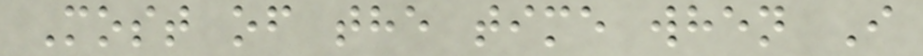Most of the time when I
